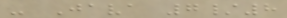- Java 7/8
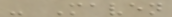- Maven
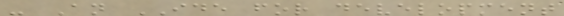- An IDE for development
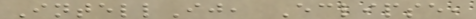IntellIj, Eclipse,
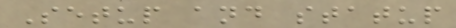Setup and statup
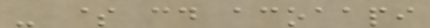- $ cd acoaapi
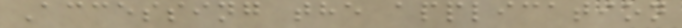Accessing the application
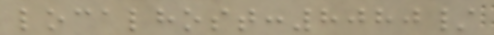localhost:8080/
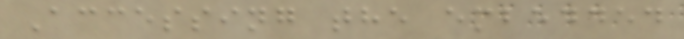Accessing the embedded
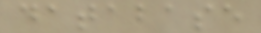database
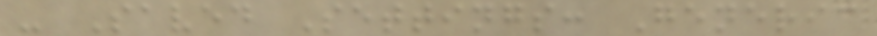- Saved Settings: Generic
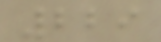229
